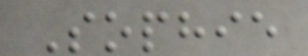Sophie
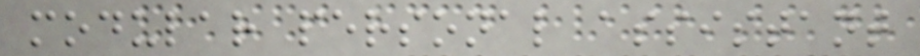modular personal assistant
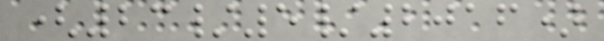(23/5/2016)
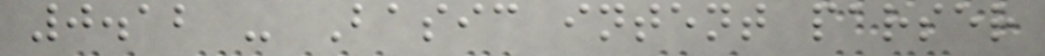0.12 - Basic intent parser
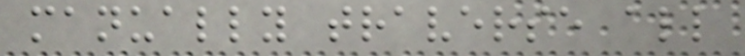manually traverse all
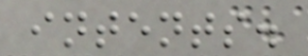intents.
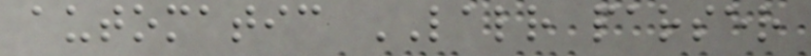automatic LALR parser
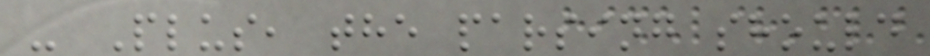- Plus, the parsing should
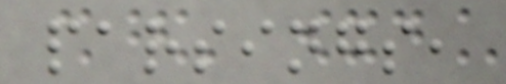parsings,
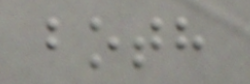both
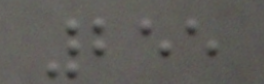255
